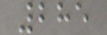285
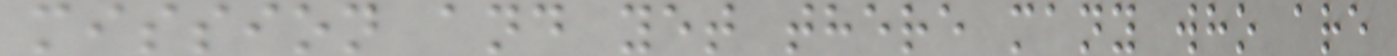mission and yet there many who are
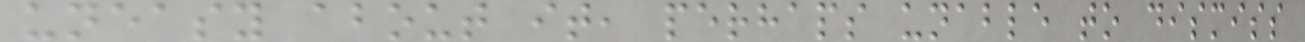uneasy about it, perhaps unable to dismiss
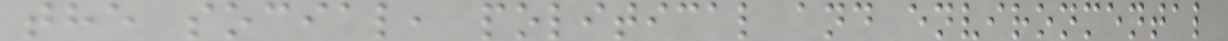the social, political and environmental
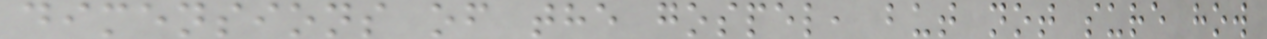dimensions of the gospel, but not sure how
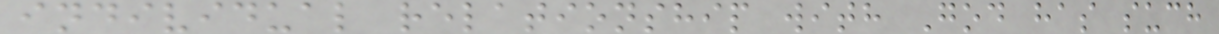individual relationship with God has such
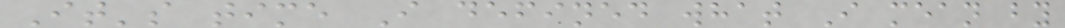It's time I defined what I mean by
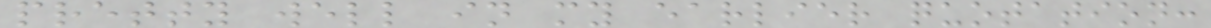pretty well in my earlier quotation:
